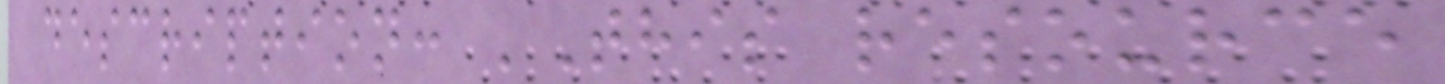description: 'This resource
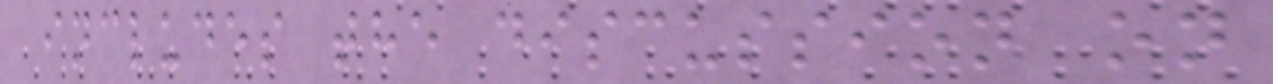includes the discussion on
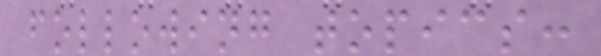following topics:
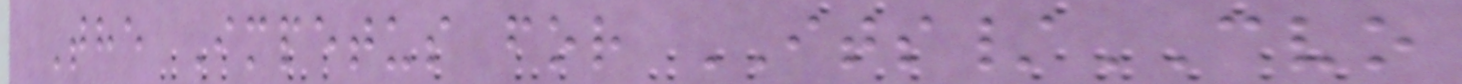The Impetus for ITS/CVO
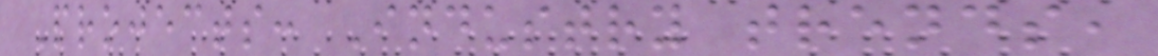Projects: Industry trends,
